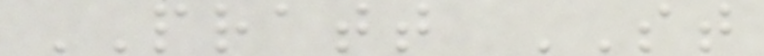PRATT ST
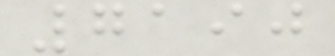7190
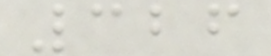326
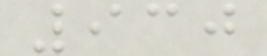930
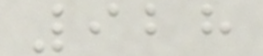928
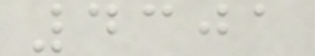4301
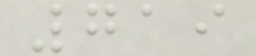719
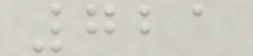721
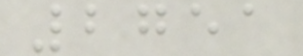2751
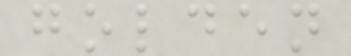golden
